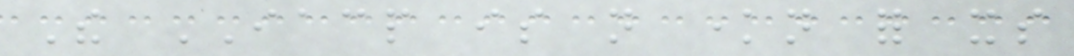The IACP is not known for its
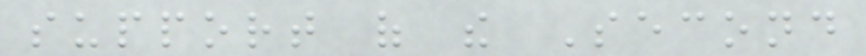support of the Second
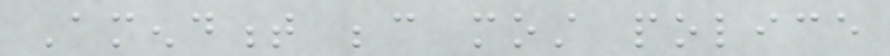Amendment because most police
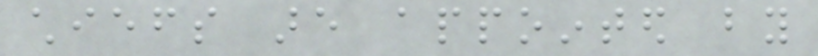chiefs are appointed by
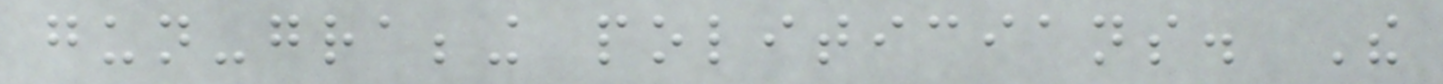gun-grabbing politicians. The
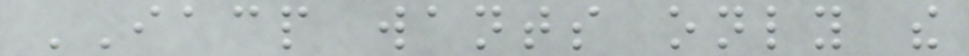IACP wants only the
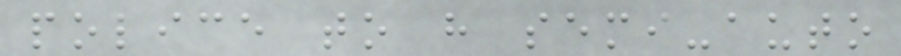police to have semi-auto
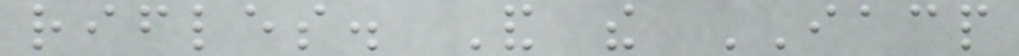rifles. And the IACP
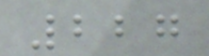227
